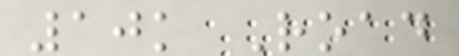10k Road
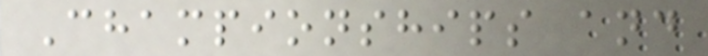Championships and
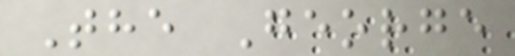The George
